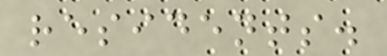residents.
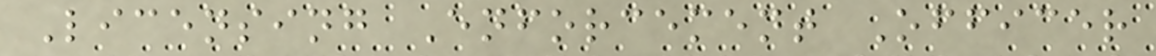Licensing Enforcement Officer
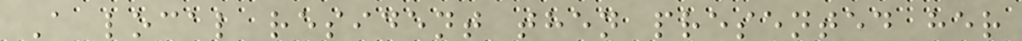A local resident then presented her
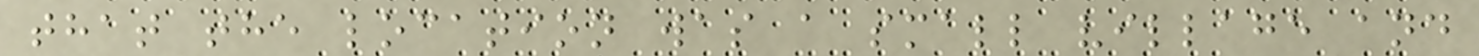that the location was a small village and
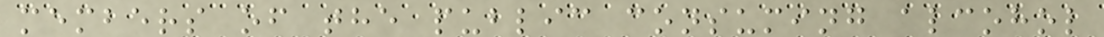members of the public consuming alcohol
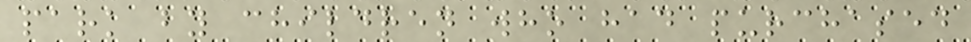park by children who had purchased
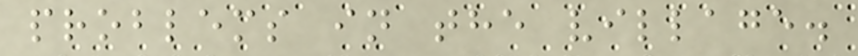problems in the village.
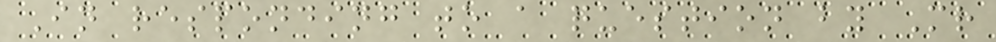In responding to a question by Mr
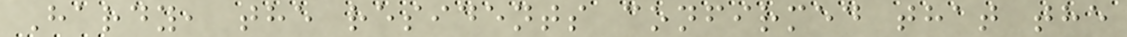Hardy, the residents confirmed that the
